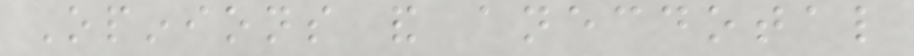Opinions and anecdotal
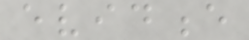evidence
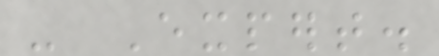- Expert.
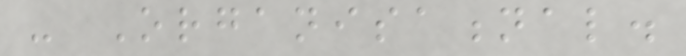- Organisational.
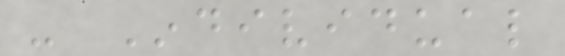- Individual
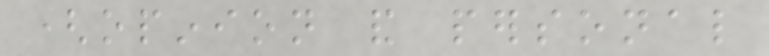(opinion and personal
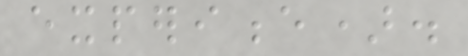experience).
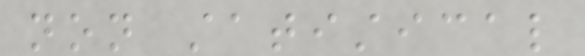non statistical
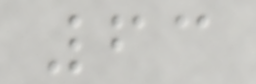63
